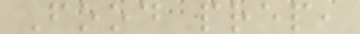Food prep,
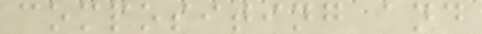compositing and
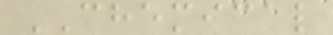CHEMICAL
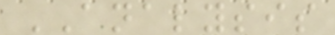ANALYSIS
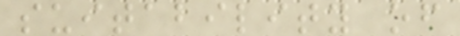suitability of
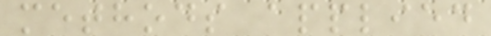methods applied
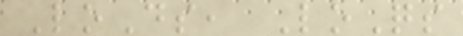LoDs, LoQs
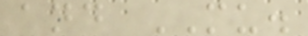and MU.
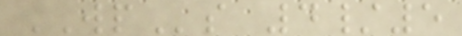WPs 4/5
